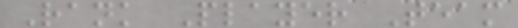Rank Player Team
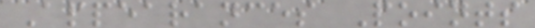Appearances Points
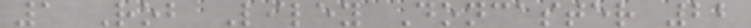1 Rob Liley Doncaster 22
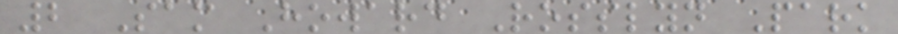2 Sam Howard Rosslyn Park
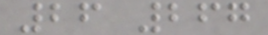26 267
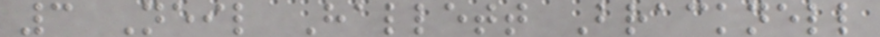3 Neil Hallett Bracknell
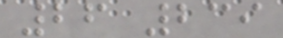26 239
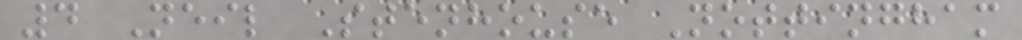4 Neil Stenhouse Nottingham
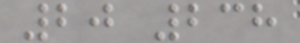20 238
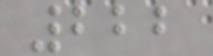222
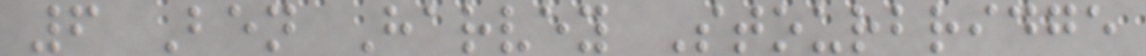6 Ben Harvey Stourbridge
